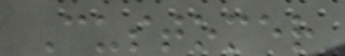Customer
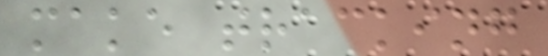make tracking
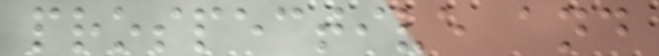prospective and
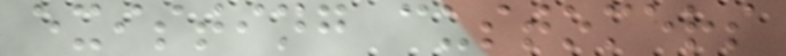existing customers
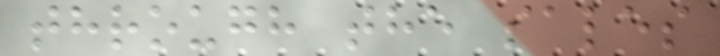through the sales
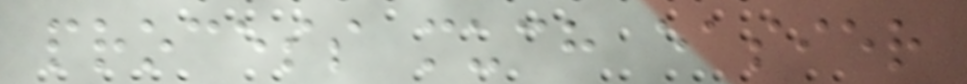process much easier
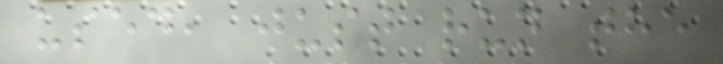used, just run the
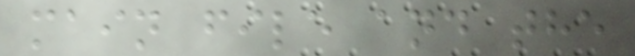main file and the
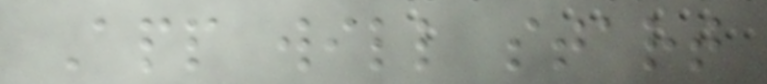App will start
